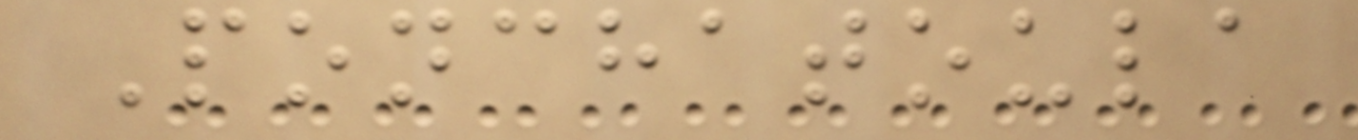Ponchatoula
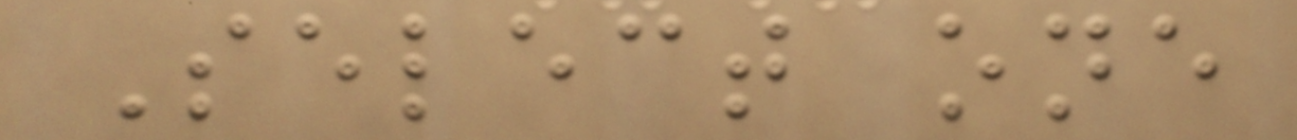Select one
